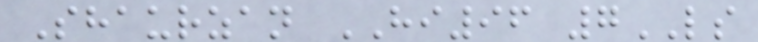Shaurzan HI96 7LS
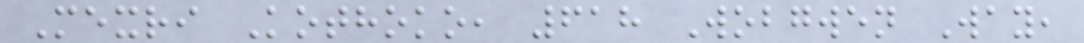Mexri Kothoko, 618 Wobgwen Way,
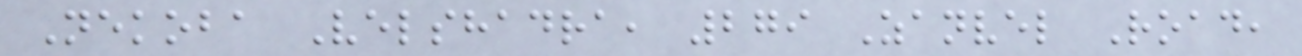Nekoba Velshadra, 279 Zanvel Road,
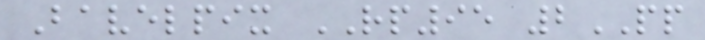Bavelpix RP95 2PP
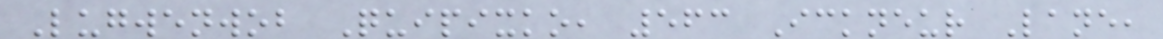Lugwenwob Quipixko, 563 Ickneur Lane,
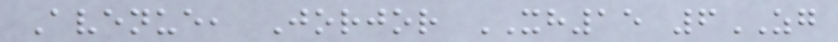Avenue, Jorjor XH15 6ZG
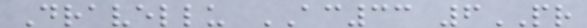Dravellu AC33 6PR
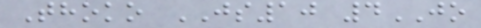Thoko JS10 4JO
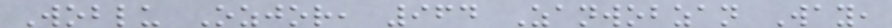Woblu Ozjor, 964 Zanwobzan Way,
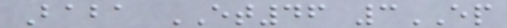Baba ET46 3EP
